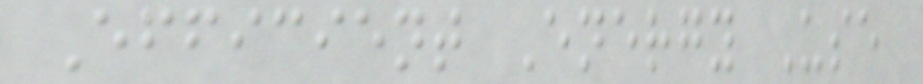Efficient Energy Use
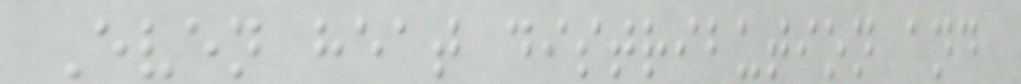Even heat distribution and
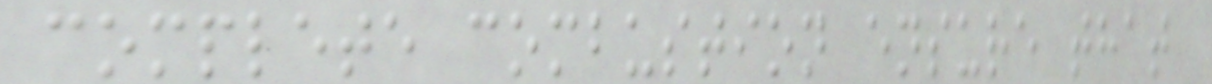complete combustion ensure that
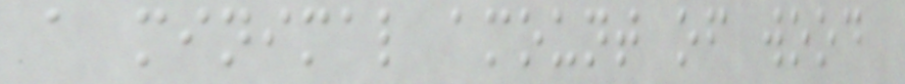a minimal amount of wood
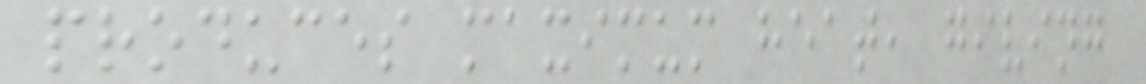produces maximum heat, giving
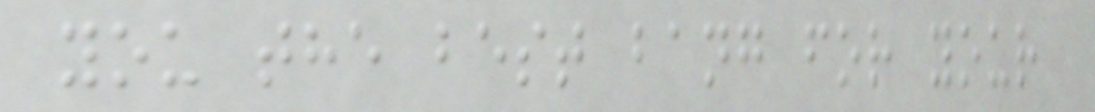you the best bang for your
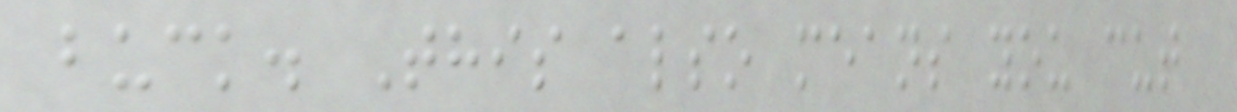buck. This also means you cut
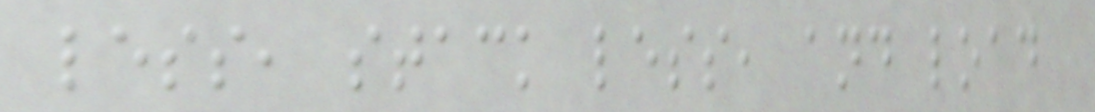less, stack less, and load
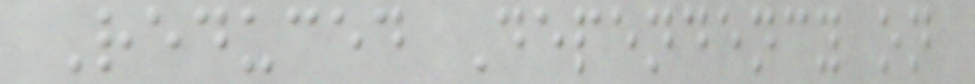Reduced Dependency on
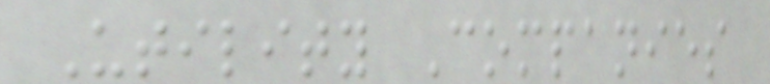Utility Companies
